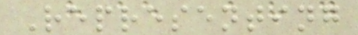Representing
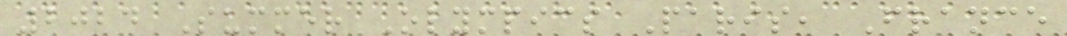2024 Summer Olympics Paris, France
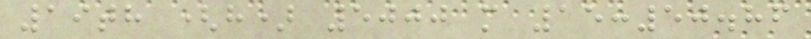19th (h) 5000 m 15:50.86
